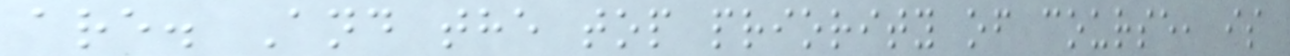are. And the top priority of course, is
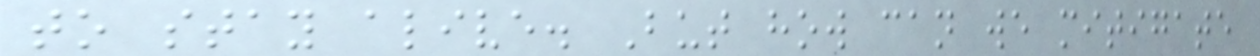to stay alive. But how can we mitigate
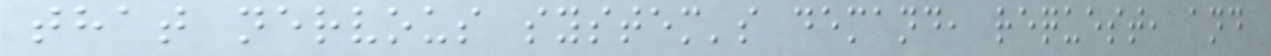that nervous system's demand, request, and
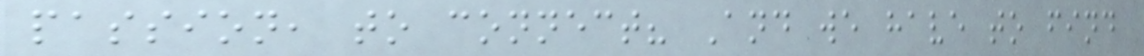passion, to connect? And we have to find
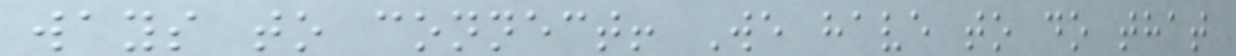ways to connect! We have to do that
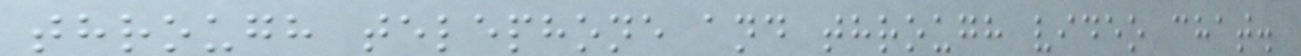through telephone and through video chat.
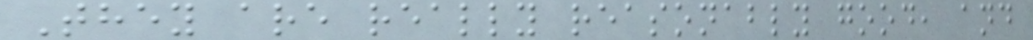They are really reasonably good, and
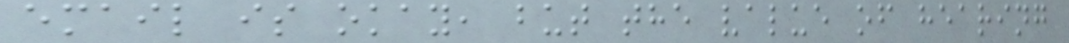email is okay, but the value of hearing
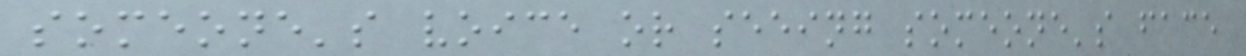someone's voice or seeing someone's face
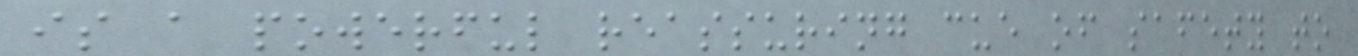is a powerful reassuring cue of safety to
